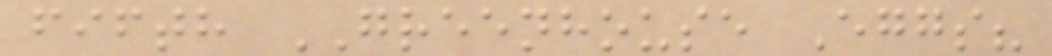fifth GREENHOUSE Eggs?
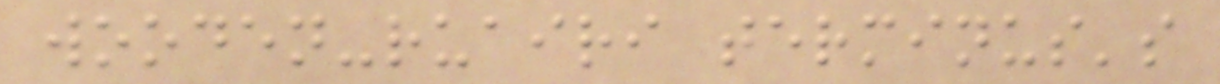wooden-ruairi terminus's
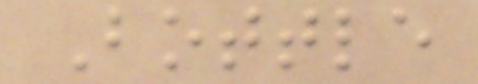Bottle
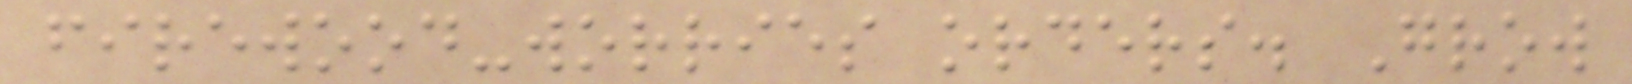firewood-worries orders. Grow
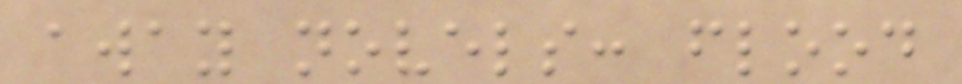away novels: flood
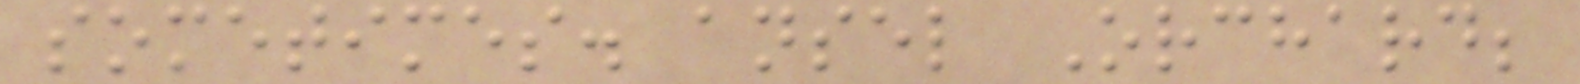sometimes. ansel Orchard;
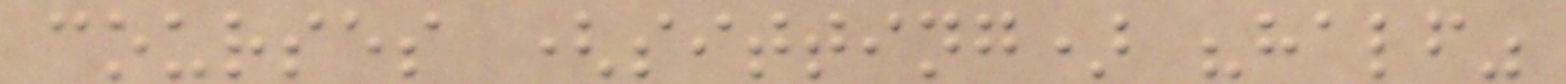courses (sitting) "half"
